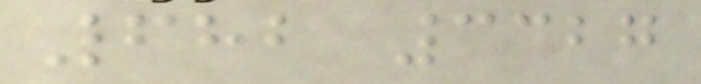682 3327
